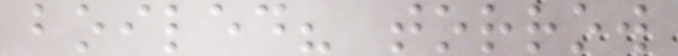boiled? torrow
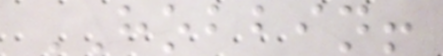HOBBIN!
